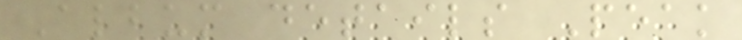Album details Peak
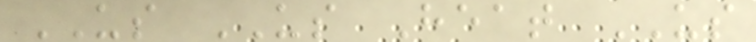US US Heat US
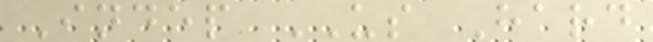Indep US Hard
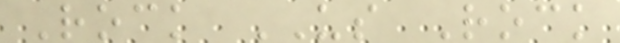Rock US Rock
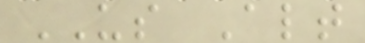US Alt
